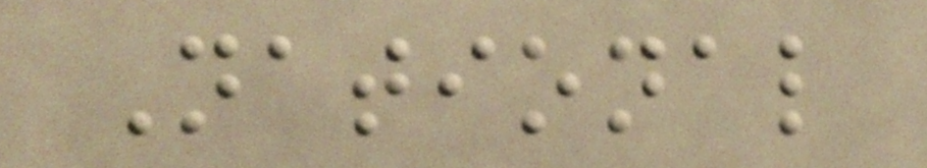National
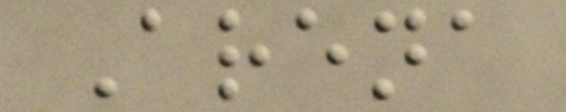Arena
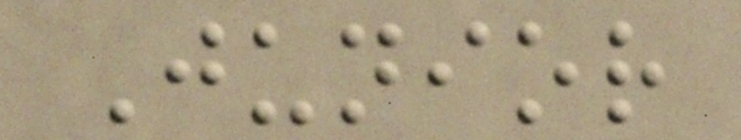Junior
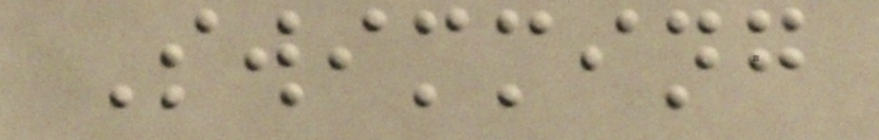Swimming
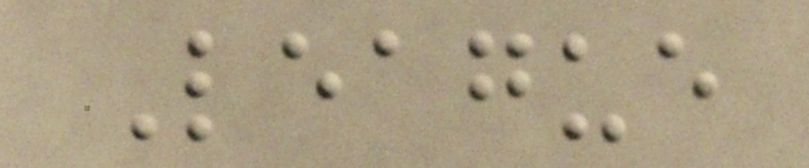League
